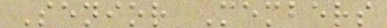Senior Members
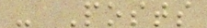- Posts
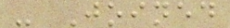- Joined
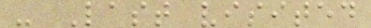- Last visited
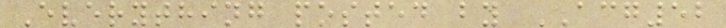Everything posted by ACG52
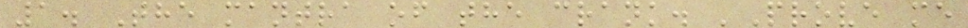1. The mantra of the crank. 'Prove me
